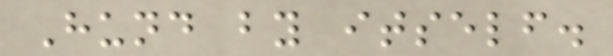Hund by itself.
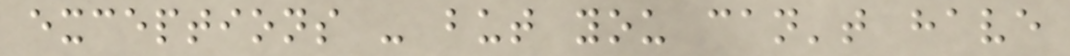exceptions - but you can't have
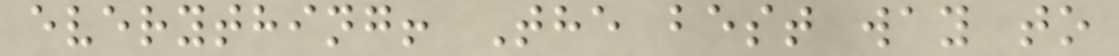everything! The best way to
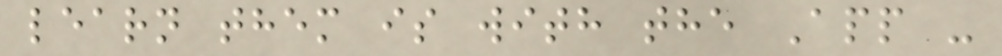learn them is with the App -
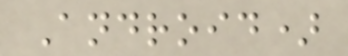Android)
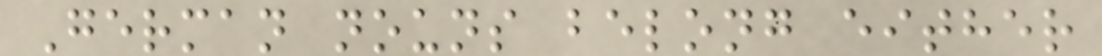German nouns belong either
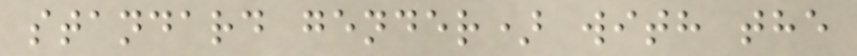standard gender) with the
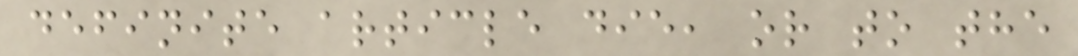definite article die, or to the
